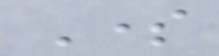Some
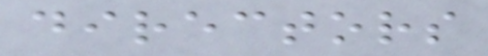directors
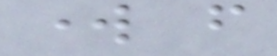work from
